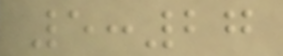5:27
